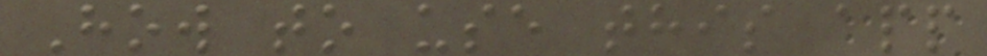How to use this app
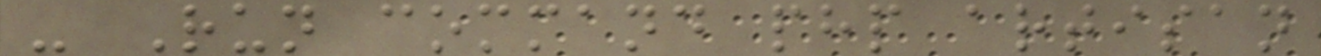- Run command php artisan
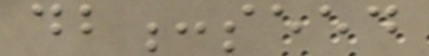db:seed
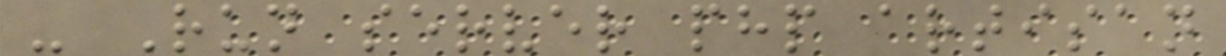- Run server php artisan
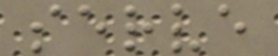serve
